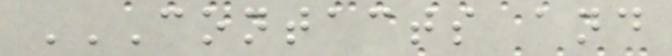CONTACTS AND
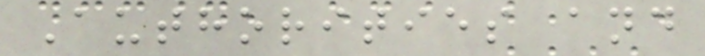Authorities and
